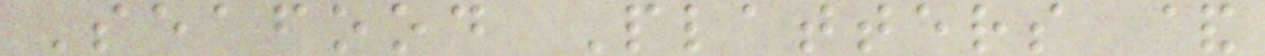Seafood Platters &
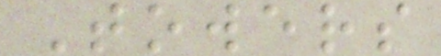Towers
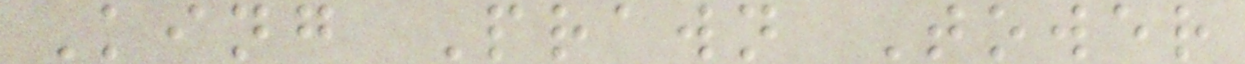King Prawn Tower
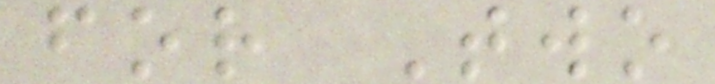for Two
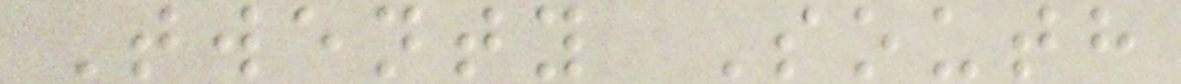Twenty South
